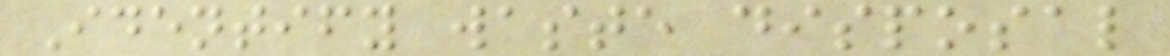Identify waste disposal
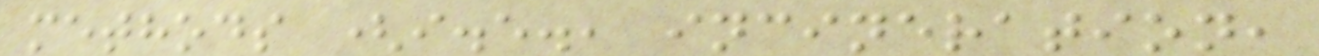methods (i.e., incineration,
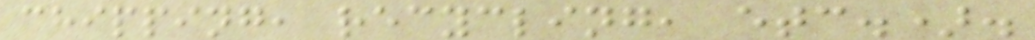chipping, recycling, etc.).
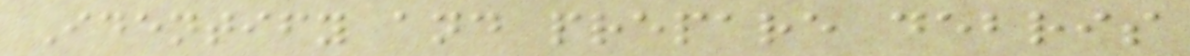Identify and prepare debris
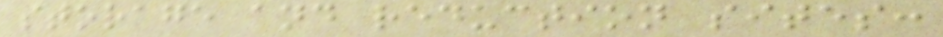storage and reduction sites:
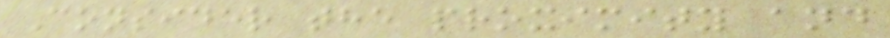Consider the proximity and
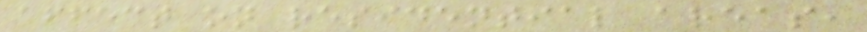affect on residential areas,
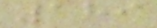189
